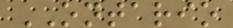ONTARIO
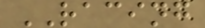RACING
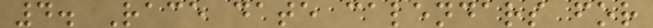4. Race date calendars for
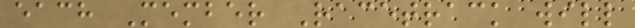each Member Racetrack will
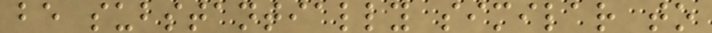be substantially similar to
